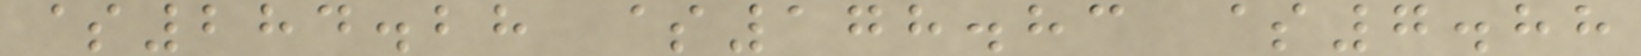$284.28 $178.83 $7.88
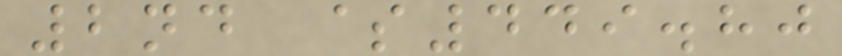2nd $449.80
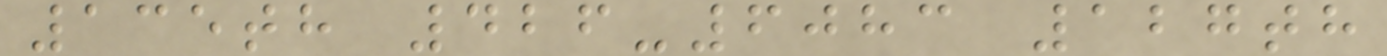135th 426-6083 127th
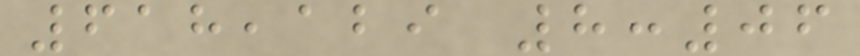618,129 8:06
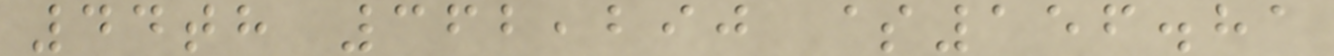44th 362,290 $156.81
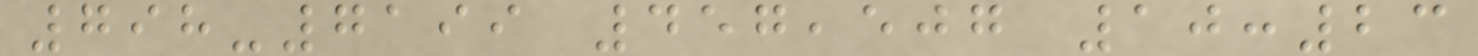798-7199 457,507 10:23
